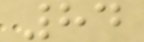84
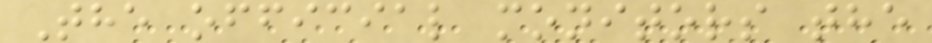The official monitors the
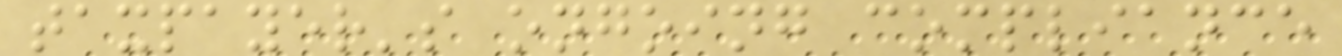taxpayer's ongoing compliance
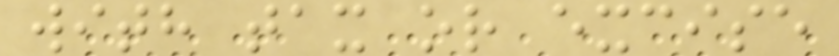with tax or excise
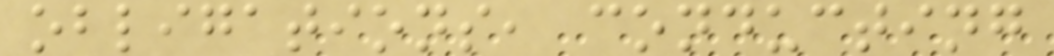obligations, conducting
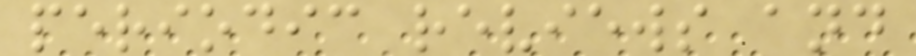periodic reviews and
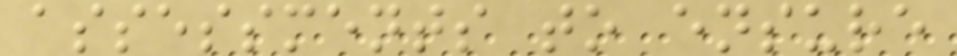assessments to ensure
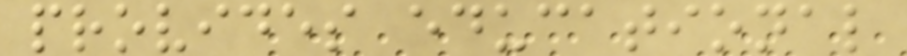provides educational
